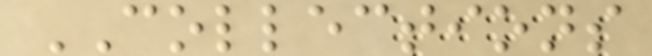COLLECTIONS
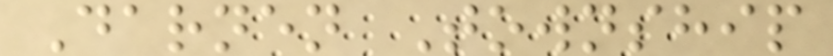Darnen Township
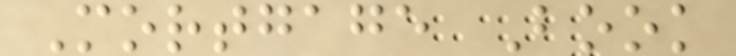Mortgage Book
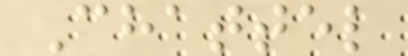Chattel
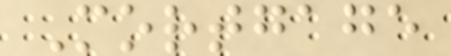Mortgage
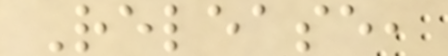Release,
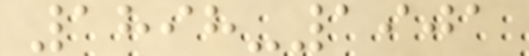1898-1901
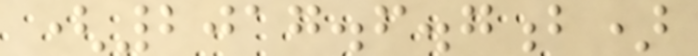(2017.6.7b)
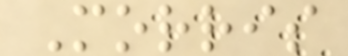Morris
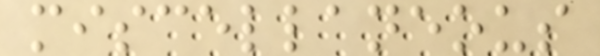miscellaneous
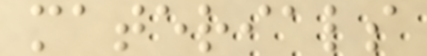materials
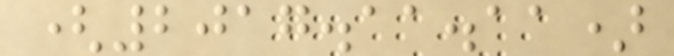(2017.11.11)
